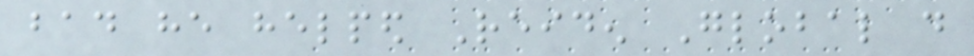bad he helped Reiden Global do
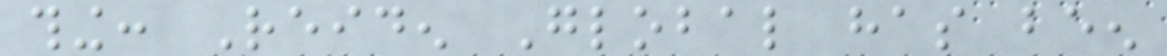thing: Reiden Global has been
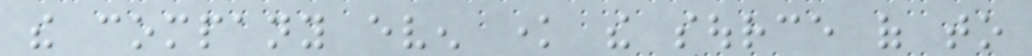the company even know the source of to
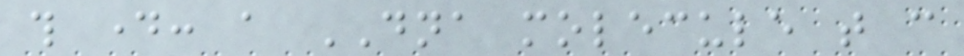this day: a DNA molecule that can
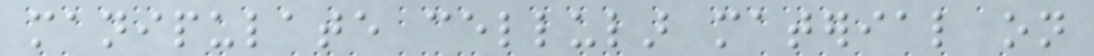manipulate cellular material on
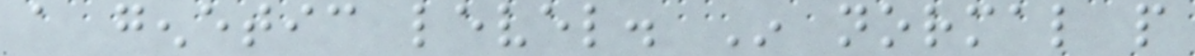a genetic level. In normal people
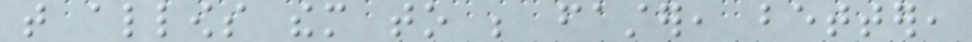that allows them to be faster, better,
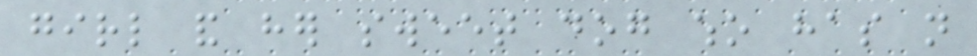girl and her sweet dog who has not
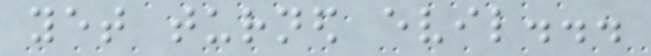yet turned evil...
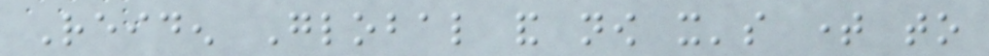Reiden Global and now it's time to
